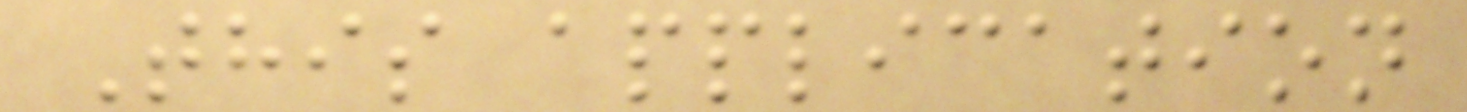This application
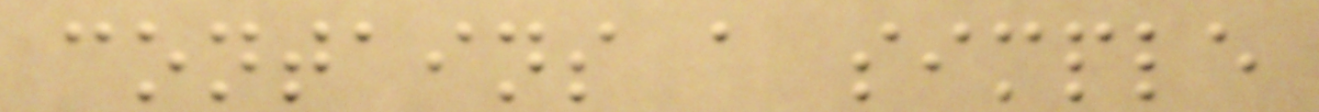contains a simple
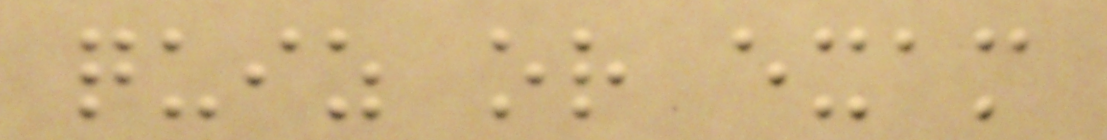quiz or exam
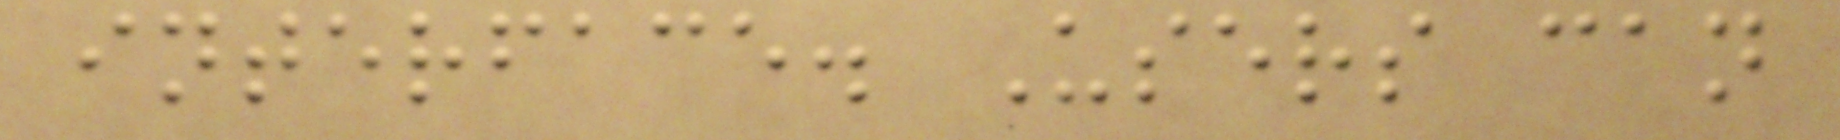interface. Users can
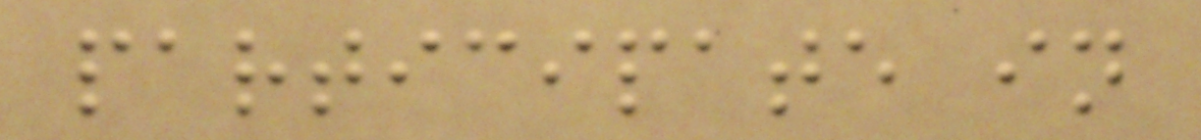participate in
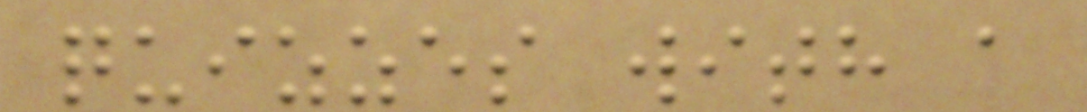quizzes with a
